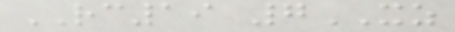RC19 7XZ
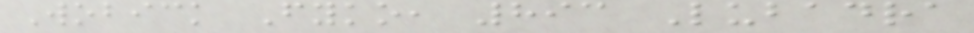Wobick Fyko, 893 Lubadra
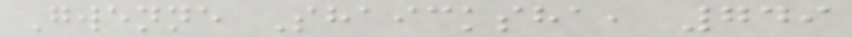Gwenne Shaicksha, 749
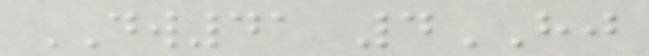DW41 4HJ
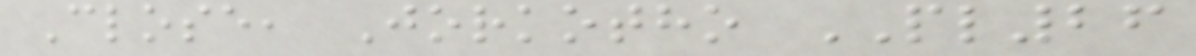Close, Jorkotho PL26
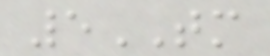5TM
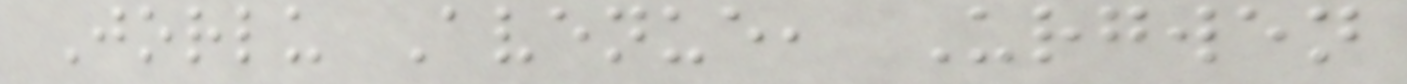Jorlu Avenue, Urgwen
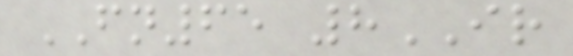FN65 8IR
